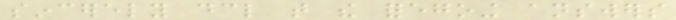sincerely declare that the foregoing answers
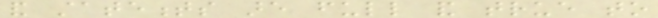and statements are full and true to
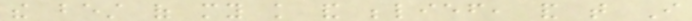the best of my knowledge and belief, and that I
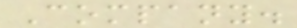Company.
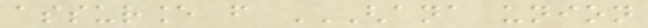assurance from GHANA UNION
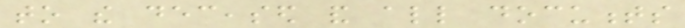to the deceased and all documents
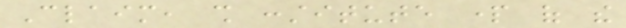Claim, shall constitute part of the
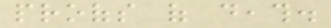proofs of death.
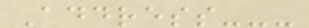Address---
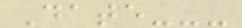Date---
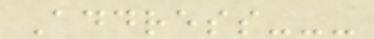Address---
